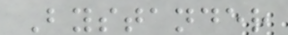Bystander
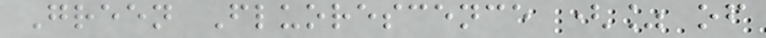Green Fluorescence (% of
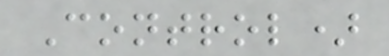Control)
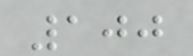100
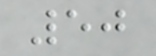50
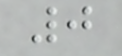0
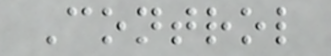Control
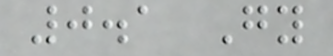0.1 Gy
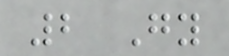2 Gy
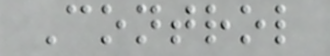Control
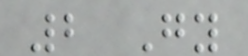2 Gy
